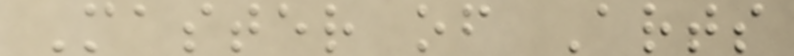Master of Arts
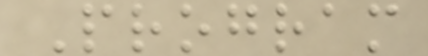Program
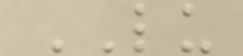LU
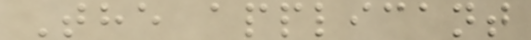The applicant
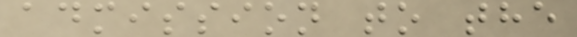admission to the
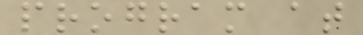program at
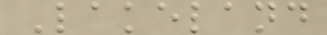Lakeland
